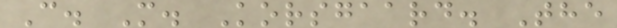C. M. Korsgaard. The
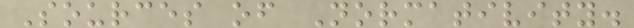Sources of Normativity.
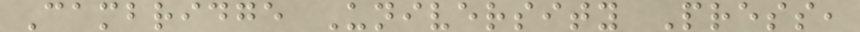Cambridge University Press,
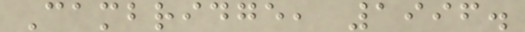Cambridge, 1996.
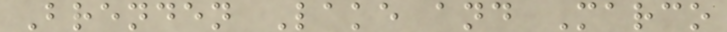Brenden Lake and Marco
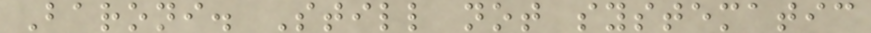Baroni. Still not systematic
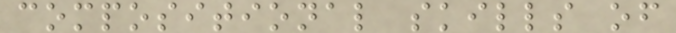compositional skills of
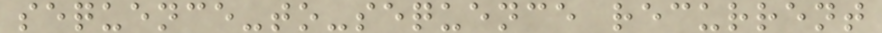sequence-to-sequence recurrent
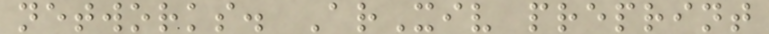networks. ArXiv preprint
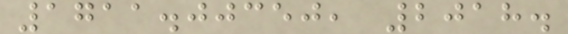1711.00350, 2018.
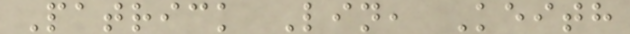Patrick Lin, Keith
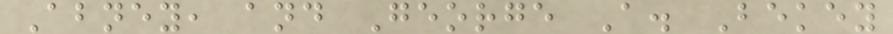Abney, and George A. Bekey
